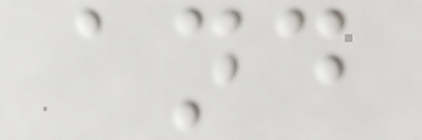and
